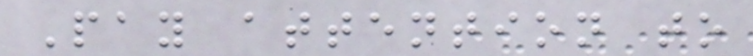Pay attention to
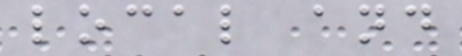local and
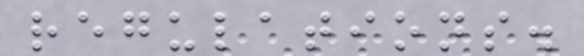regulations.
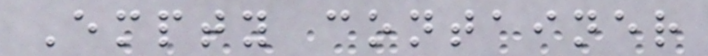Empty container
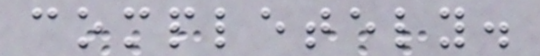completely.
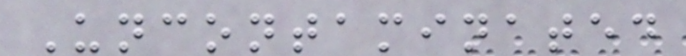Uncontaminated
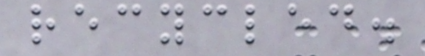recycled.
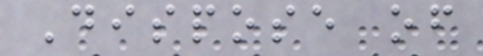Dispose of
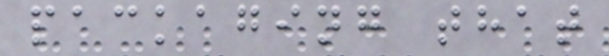packaging that
